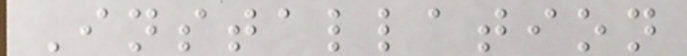Installation
